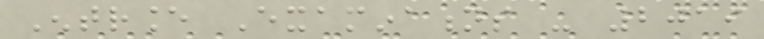Entrance Examinations - 2019
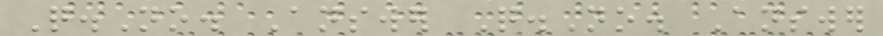Q.No. Answer Q.No. Answer
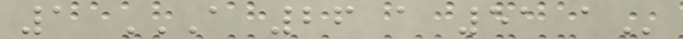1 A 26 A 51 A
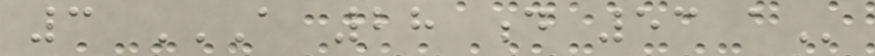3 A 28 D 53 A
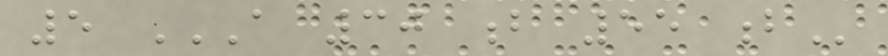5 A 30 B 55 B
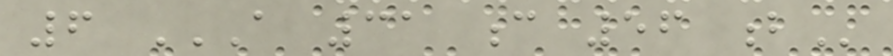6 A 31 C 56 B
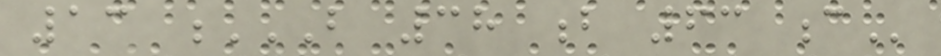13 B 38 B 63 C
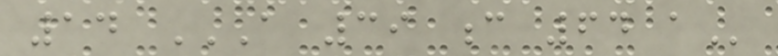14 A 39 C 64 A
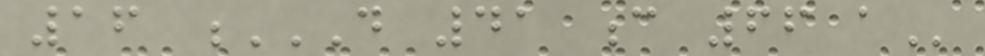16 D 41 C 66 A
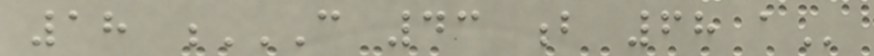18 C 43 B 68 A
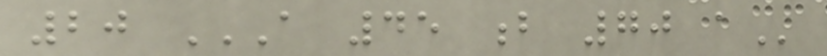20 A 45 B 70 A
